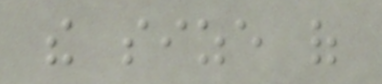the size of
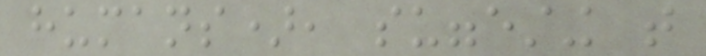humans), suggesting that
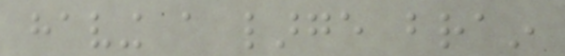having a large brain
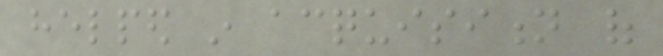helped in acquisition of
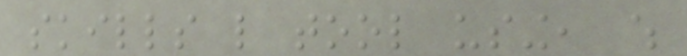skills like tool using, which
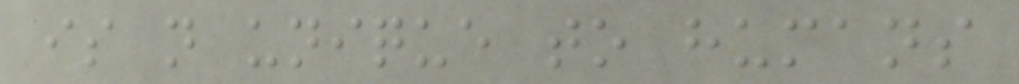is not unique to humans
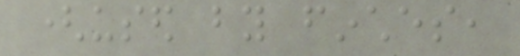(used by finches,
